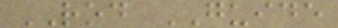ROD GUIDE
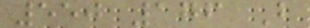550 176 B
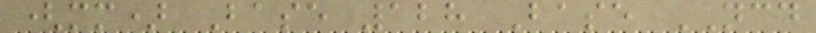(mm) Base 128 Base NCD
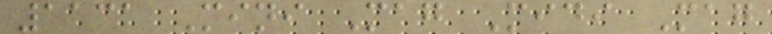1131 Mini Mag Midi Mag
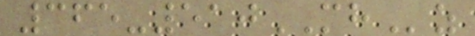365-510MHz
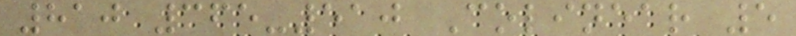810 365-510 Colinear 5
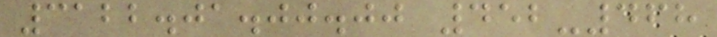3122.01.00.00 452-468
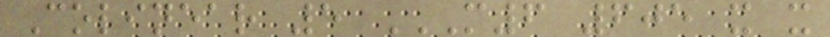Colinear 5 M6 605 X X
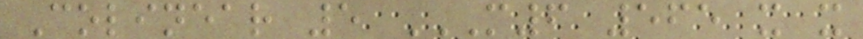Colinear 5 M6 565 X X
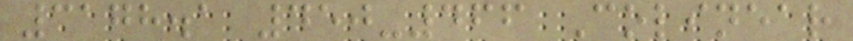3178.1 450-466 Colinear
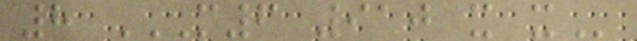8 M6 910 X X
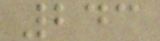243
